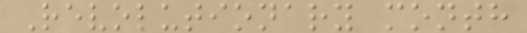Revolutionary month
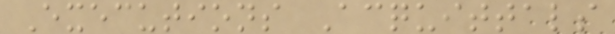Executions Acquittals
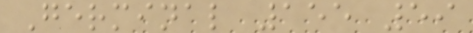Germinal 155 59
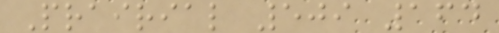Prairial 509 164
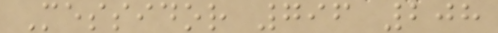Messidor 796 208
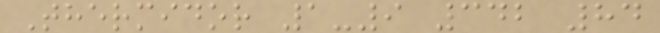Thermidor 1-9 342 84
